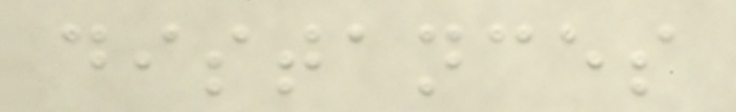distances
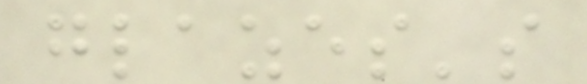glazes's
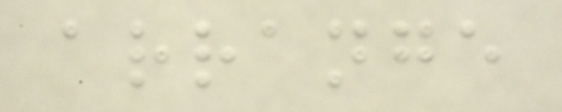arrange
